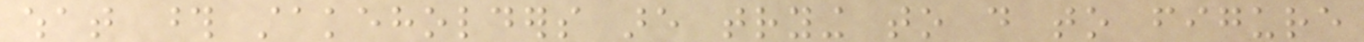what those stakeholders are trying to do to figure
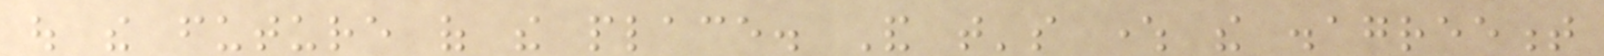out the future of the place. And that's where the disagreement
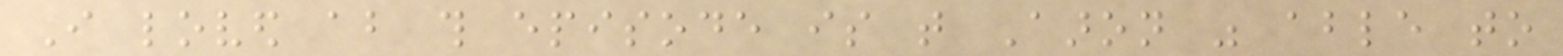I loved about this episode is that Aaron was able to
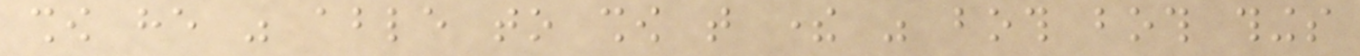show he was able to show that there was both both things
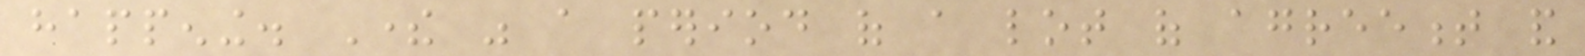happening. There was a period of a lot of agreement and
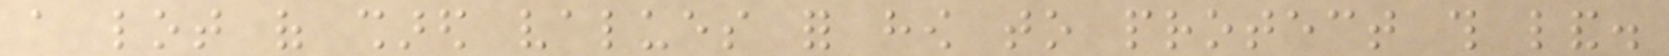a lot of shared values for how to protect this land.
